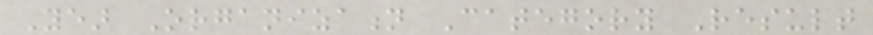Year Organization Category Result
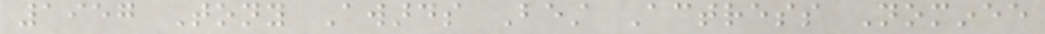1957 Tony Awards Best Actress Nominee
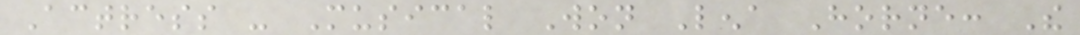Actress - Musical Won Lena Horne: The
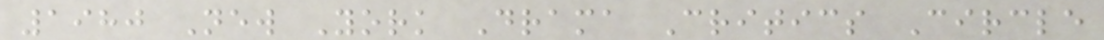1980 New York Drama Critics Circle
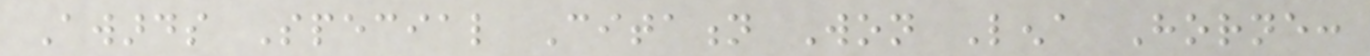Awards Special Citation Won Lena Horne:
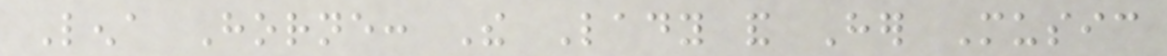Lena Horne: The Lady and Her Music
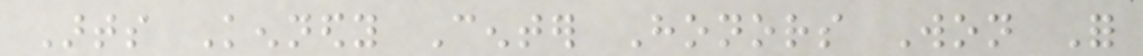Arts Kennedy Center Honors Won For
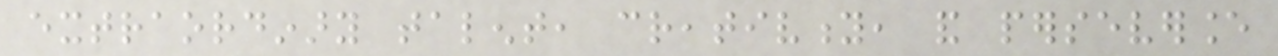extraordinary talent, creativity, and perseverance
